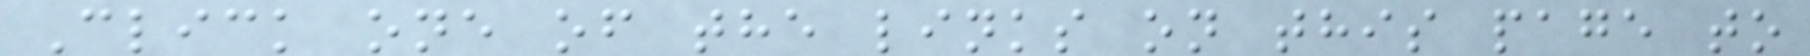Click one of the links on this page to
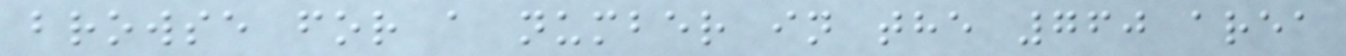browse for a number in the 760 area
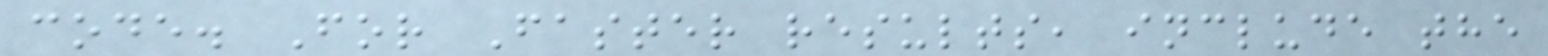code. For Faster results, include the
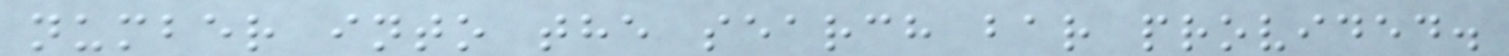number into the search bar provided.
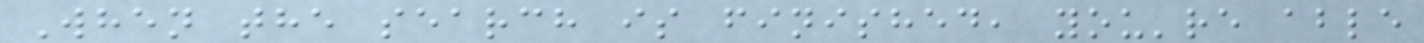When the search is finished, you're able
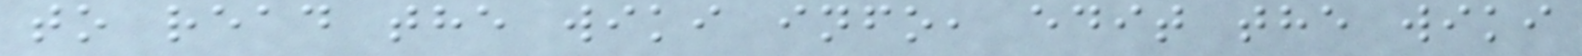to read the wiki info, edit the wiki
